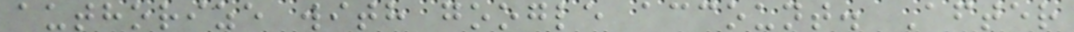authorize with google account. After
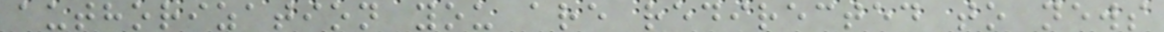authorization you are redirected to news
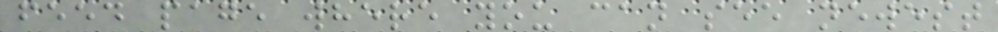feed page where you can see newest
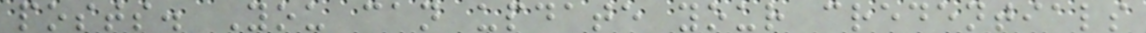posts. You can update your credentials
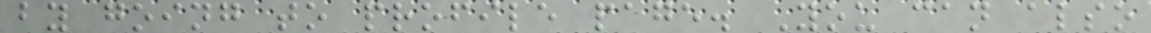by going to profile page. You can also
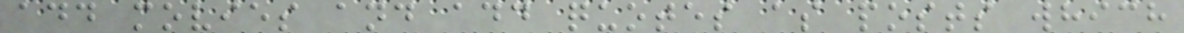add movies and add quotes as posts which
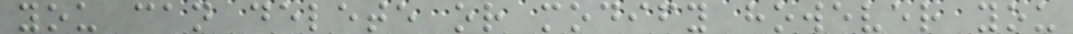you can delete or modify however you
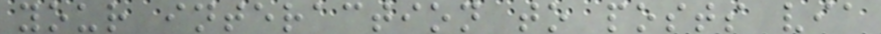your interaction to posts via
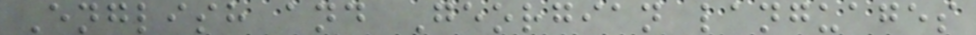English and Georgian languages
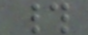#
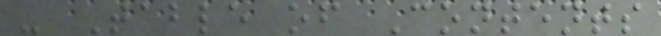- Table of Contents
